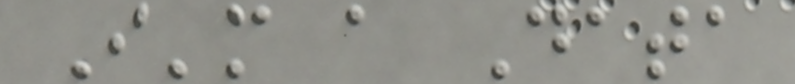I'm a Data
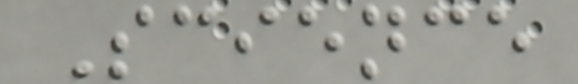Science
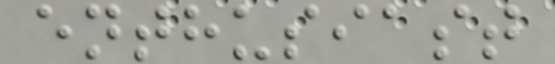enthusiast
